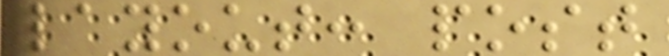layout: post
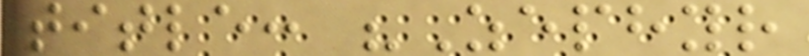title: "Zephyr
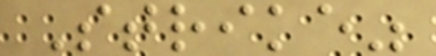Strike"
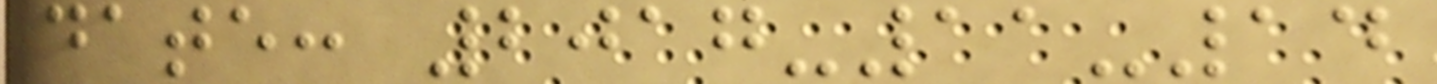date: 2017-11-14
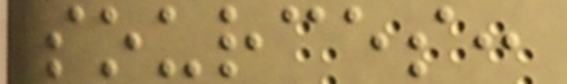sources:
